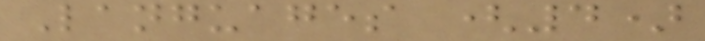Languages (4)
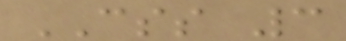CSS 3
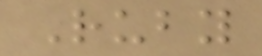Ruby
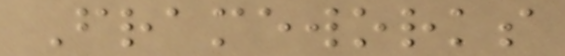Frameworks
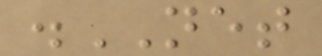.NET
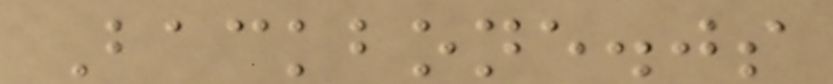Backbone.js
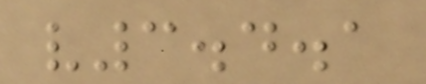v3.4.1
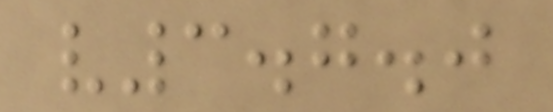v3.7.0
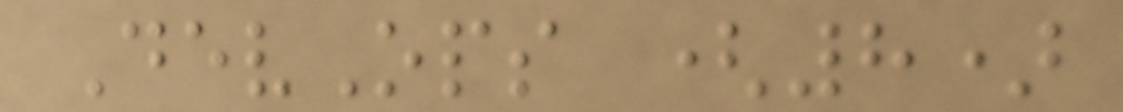DevOps (8)
